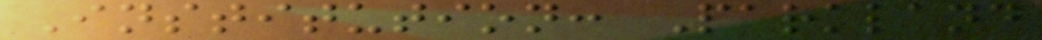Institution: Parkland
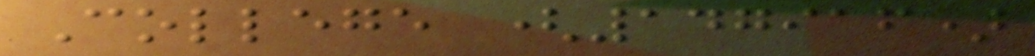College (147916)
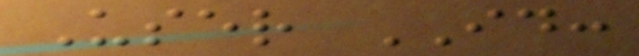User ID:
